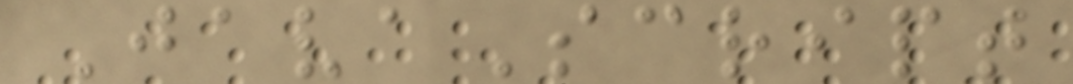JavaScript
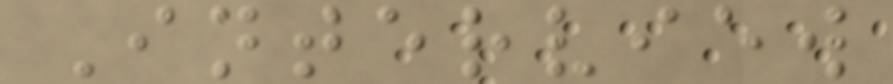Interview
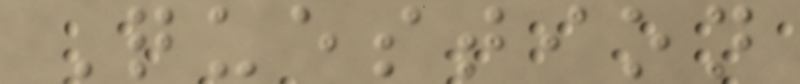Question
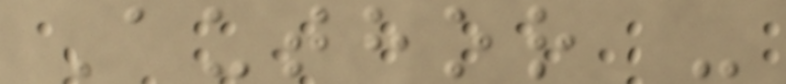Author -
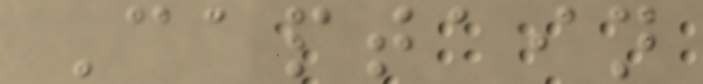Captain
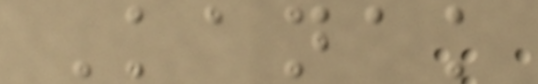Kanak
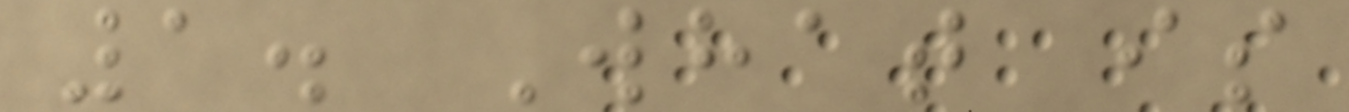1. What is
